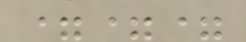===
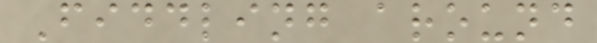Fiddling around
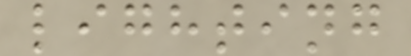lighting
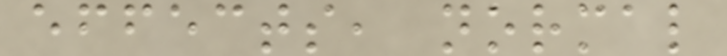effects, normal
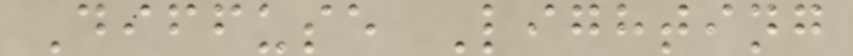Diffuse Lighting
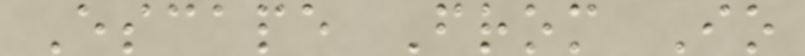Escape From Io
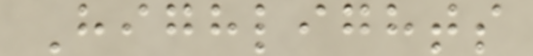Highlights
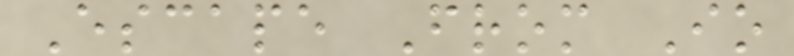Escape From Io
